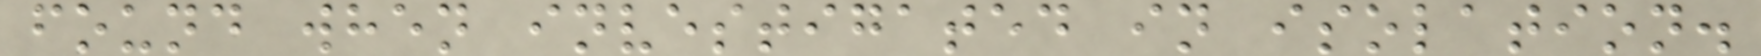found when investigated in isolation.
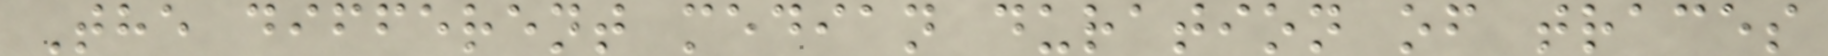The different median duration of traces
